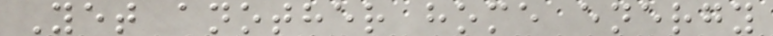Yet another home energy
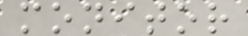monitor
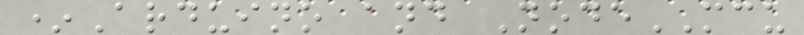*Arduino and NodeMCU
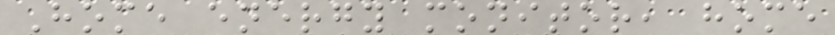Home energy monitor, home
